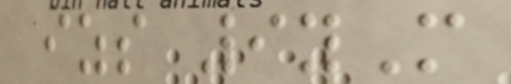izs 9yM
